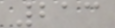213
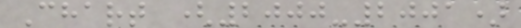Chart (2000-2001)
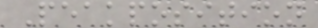Peakposition
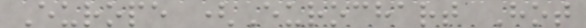Europe (Eurochart Hot
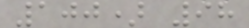100) 98
